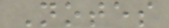Notes
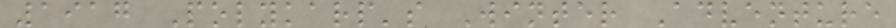1917 Polykarp's Winter Adventure
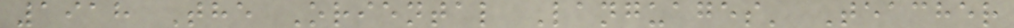1918 The Oriental Languages' Teacher
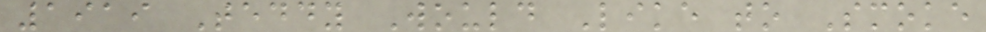1919 Teddy Would Like to Smoke
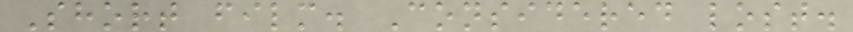Short film. Considered lost.
